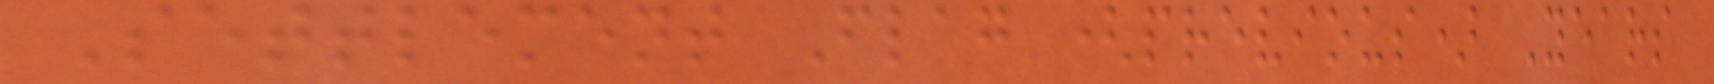Settlement Flag (previous) Years
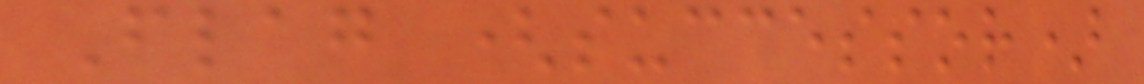Flag (successor)
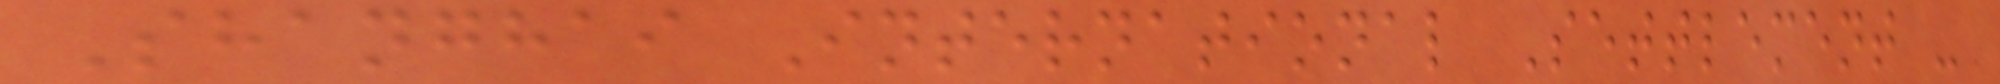Shanghai International Settlement -
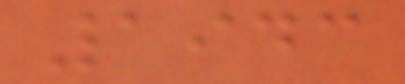1943
